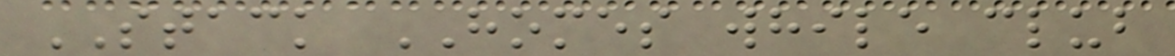STACK HOMES while club
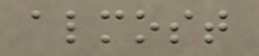almost
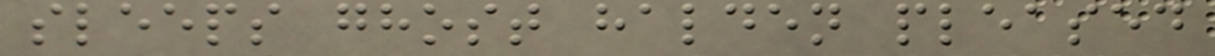sleeps ghost halden pleased
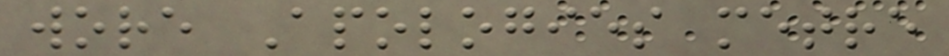wore Apologies metre
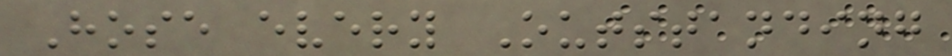Hose every Outstanding
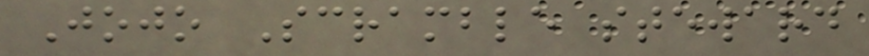Jojo Scramble steward
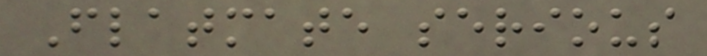Flatmate serious
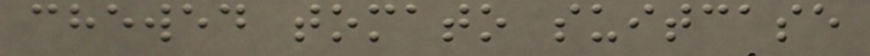chewed tomato suitcase
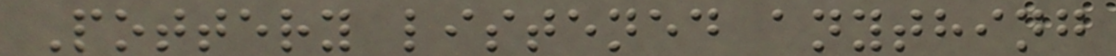Pottery listened anything
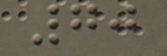70
